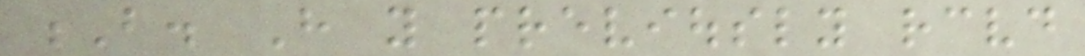B. Have you previously received
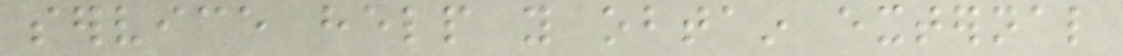service help you obtain external
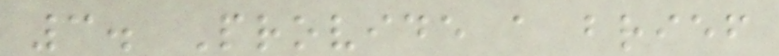3. Provide a brief
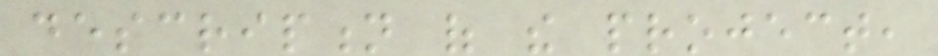description of the project,
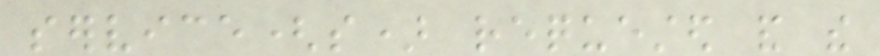service(s) requested and the
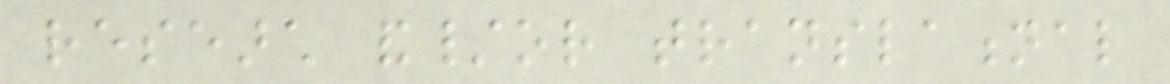research and/or translational
